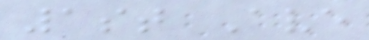1st Ave
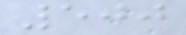500
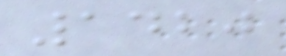1420
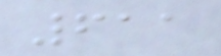611
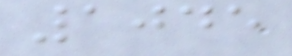1045
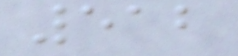512
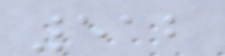512
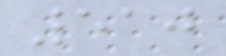510
